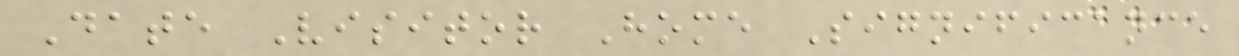Date Visitor Home Significance
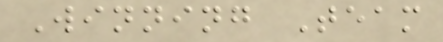Winning Team
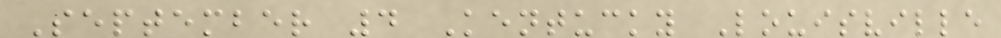September 4 Kentucky Louisville
